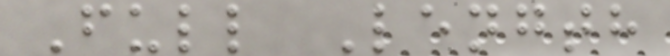Full Length
